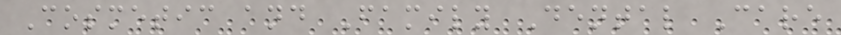Cosmetic and Family Dental Care
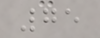75
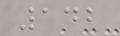142
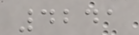4241
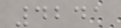4241
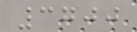3700
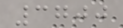3700
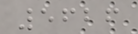5626
